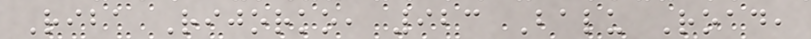Riba Rijorko, 923 Balu Road,
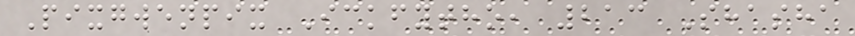Pixgwenpix Ickfytho, 213 Shasha
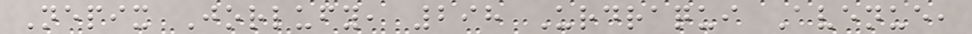Nepix Jorlufy, 298 Urdraqui Avenue,
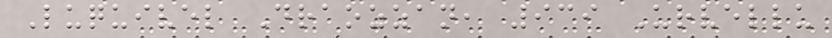Luquivel Draozzan, 939 Urvellu
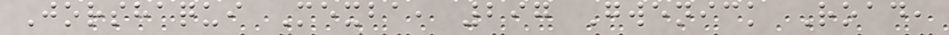Jorshaqui Mexba, 297 Gwenick Road,
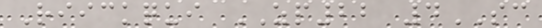Riickqui ZP22 4SC
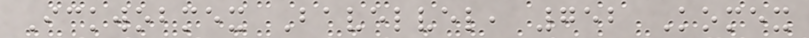Ickwobmex Bavelvel, 752 Komex
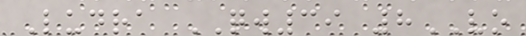Ludra QW39 8VO
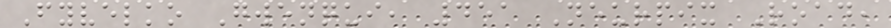Fyvelko Gwenqui, 451 Neurpix Road,
